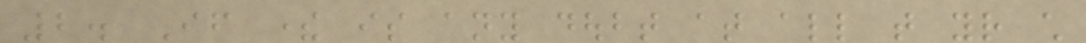2. If there is any doubt at all that your child
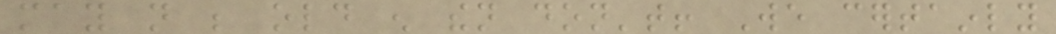may not be old enough then don't! We certainly
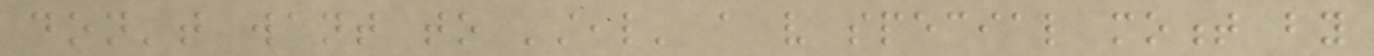don't want to 'steal' a very special moment by
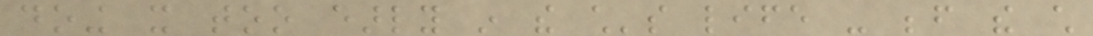doing it too early in the child's life - before the child
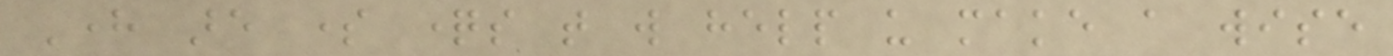Here are some questions that will help us make a wise
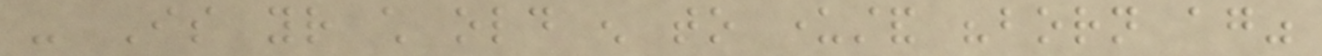- Is your child old enough to understand "born again"
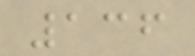136
